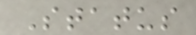Status
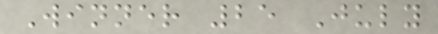Winner 25 July
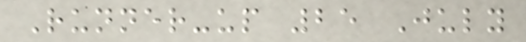Runner-up 25 July
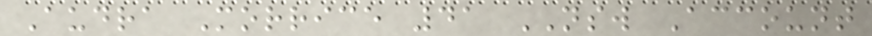Audra Morrice 41 NSW Account
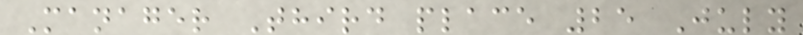Manager Third place 25 July
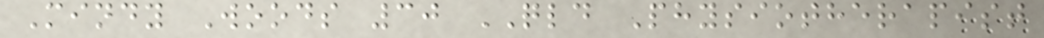Mindy Woods 30 QLD Physiotherapist
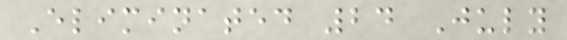Eliminated 24 July
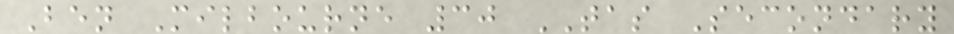Ben Milbourne 30 TAS Secondary
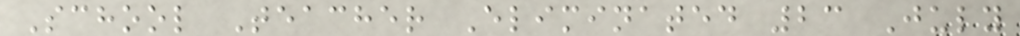School Teacher Eliminated 23 July
